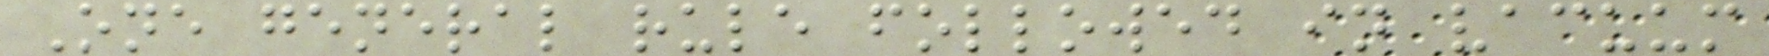One general rule followed in vacuum
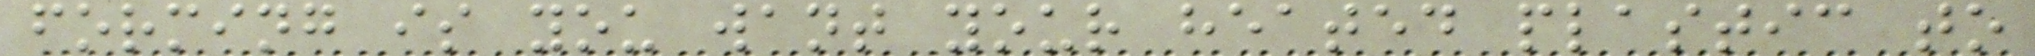forming is you want your heated plastic to
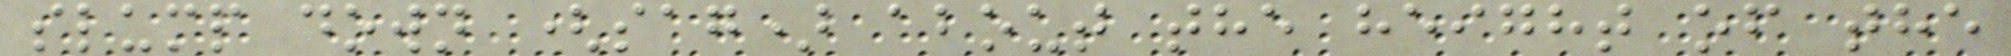slump down (sag) about the height of the
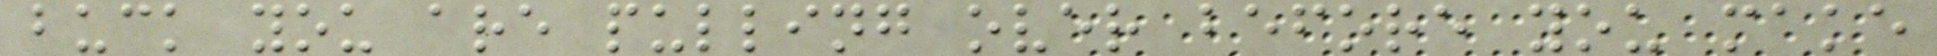buck you are pulling over before you make
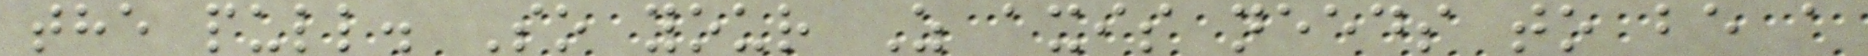the pull. So your Z axis needs to be a
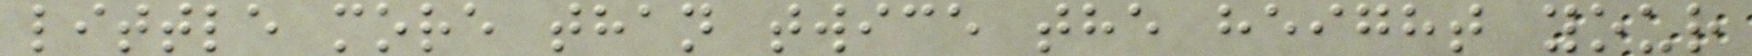little more than twice the height your
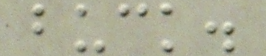buck.
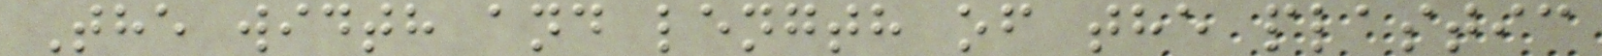The width and length of the plastic
